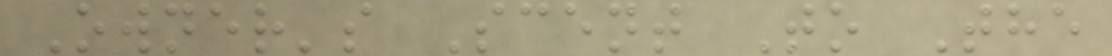Owner's Scent To The
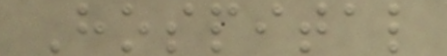Hospital
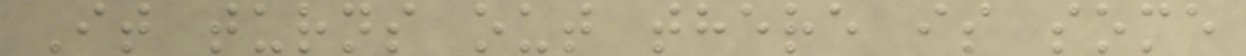It turns out there is some
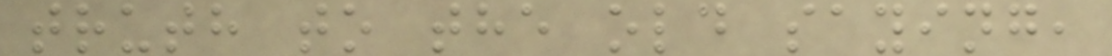truth to the old saying,
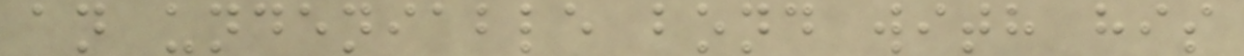an undeniable bond with his
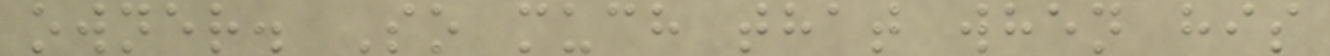owner. So much that when his
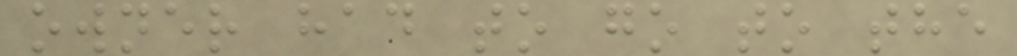owner had to go to the
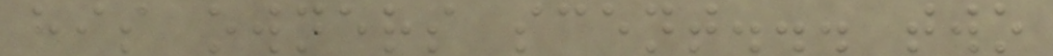his owners scent... two
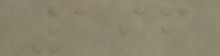196
